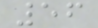56
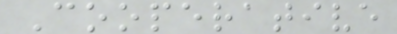Cooperative
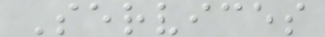Services
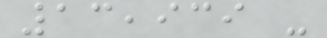13,939 -
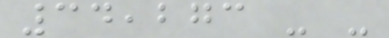34,273 - -
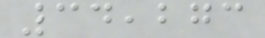34,273
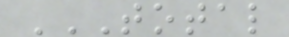TOTAL
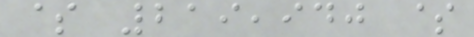$ 219,940 $
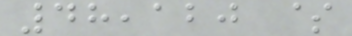48,120 $
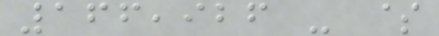166,926 - $
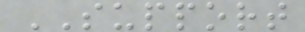SUPPORT
